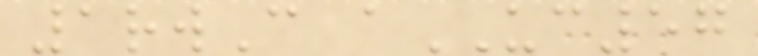1rwC aUC57
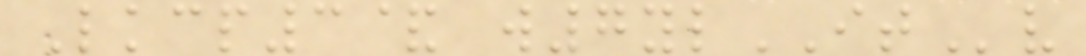Lkcp3& w7ylITv
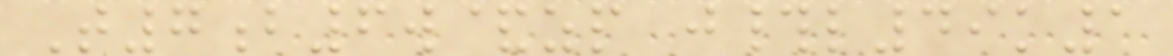T7b6w&zp j#l49k1
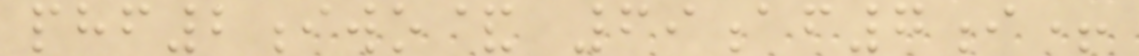phf2iwo& 69af7i+
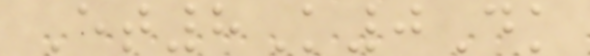Et8K0Dk
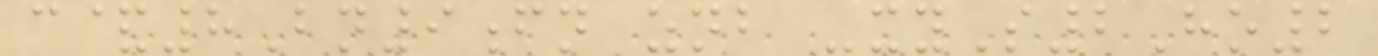c&8Bn9fn znb -xyS2Ho2
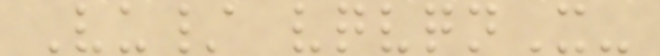Vu/ vqvqnX-
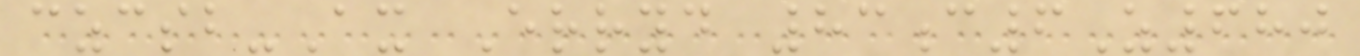czcsb-Ax Erryd 83c6Z680
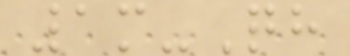1m-Qh
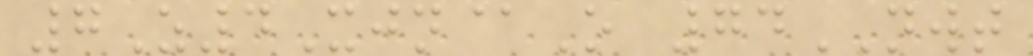7Z4Xjn@O 74NWT
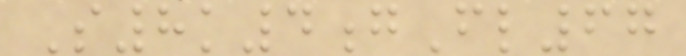S8k4gFl67
